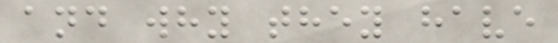and why they have
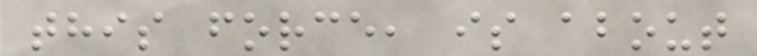this force, is about
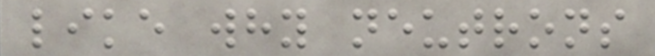like why neutrons
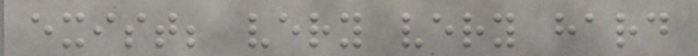exist; very very hard
